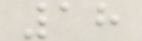18
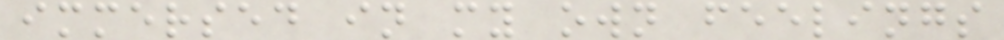immersed in my own feelings
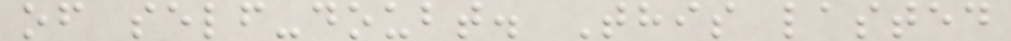of self-doubt. This lasted
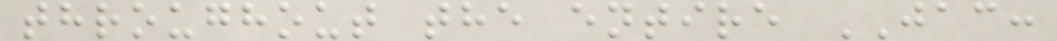throughout the entire JAC:
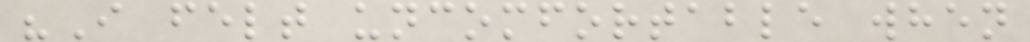"I felt uncomfortable when
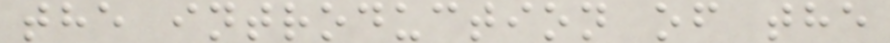the introduction of the
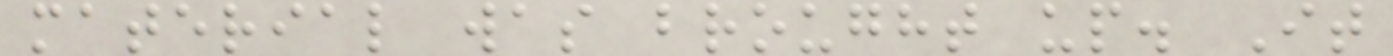material was brought up. It
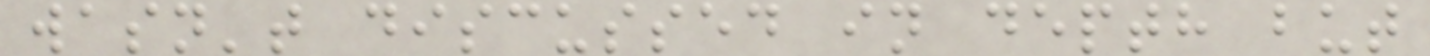wasn't discussed in depth but
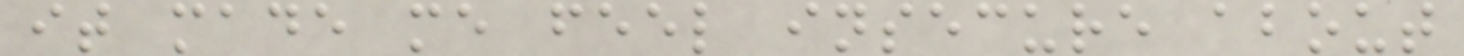it made me feel insecure about
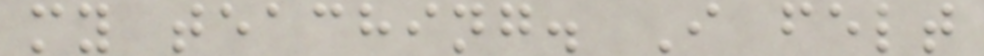my teaching. I felt
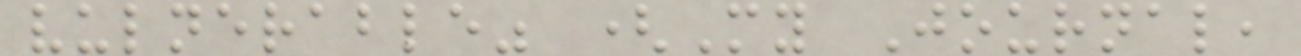vulnerable" (My Journal,
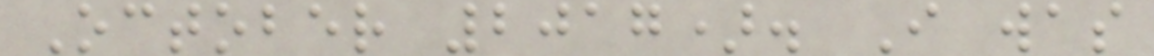October 2017). I was
